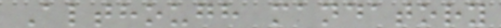Although mandatory
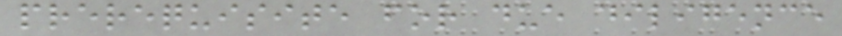prerequisite for due diligence
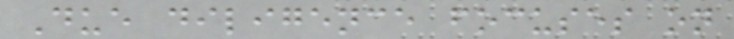Due diligence focuses on
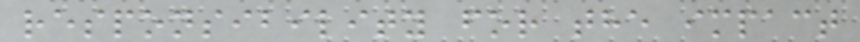responsibility for the impact
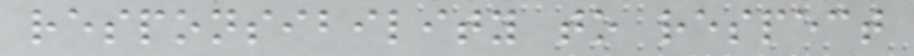responsibility to respect
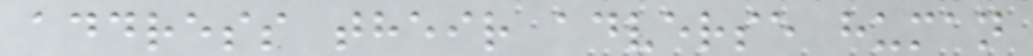address their adverse human
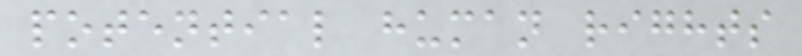potential human rights
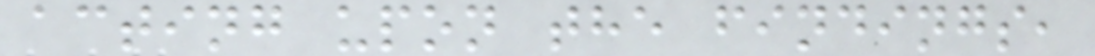acting upon the findings,
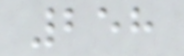258
